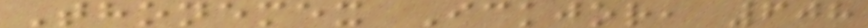Thonemex Ickjor, 608
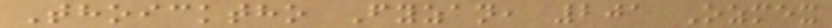Thoicktho Fyzan, 201 Ozmex
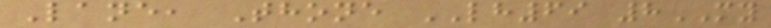Lane, Thone LH69 8MY
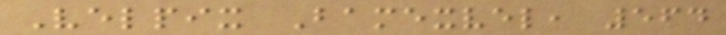Velpix Bamexvel, 564
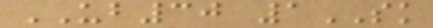UB30 1SK
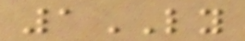1LY
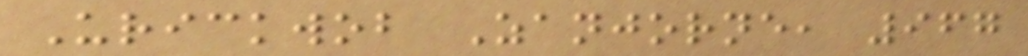Urickwob Zanjorne, 967
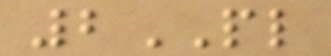2PL
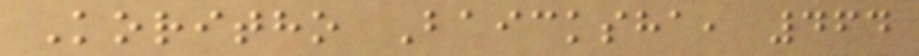Koritho Baicksha, 464
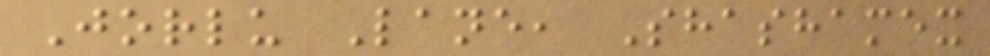Jorlu Lane, Shashamex
